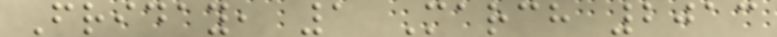Friday, 1 March 2013
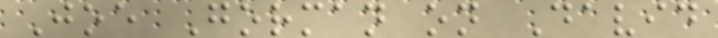Joe Gorman on David
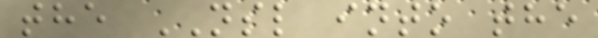the NSL into the
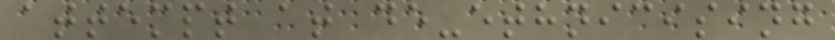attempt at de-ethnicising
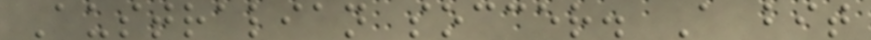Australian soccer. A bit
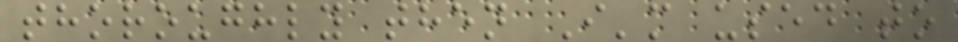thoroughly then I'm used to
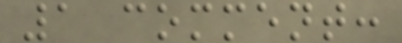1 comment:
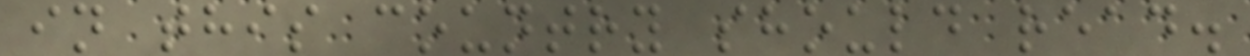in this country should read.
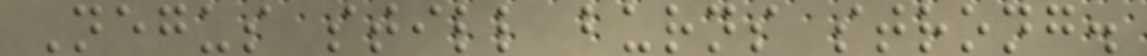Negus still burns strong.
